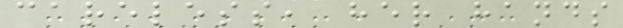careless, her hands
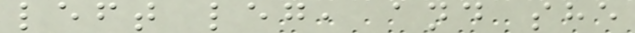left leg, and she
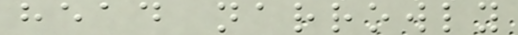head narrowly
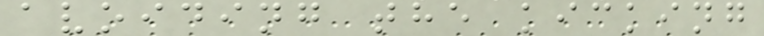avoiding the kicking
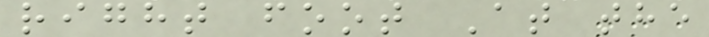right foot At the
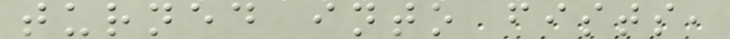turned into fists,
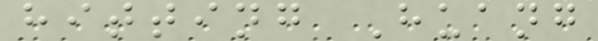hitting Huang
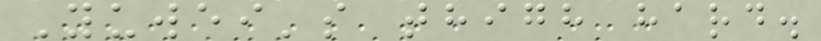Yuwei's thigh hard.
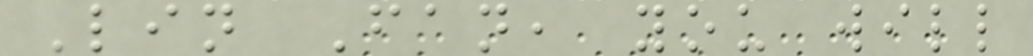Lin Fan, you will
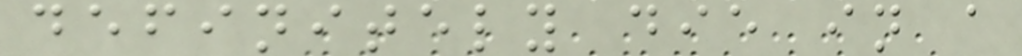definitely die in a
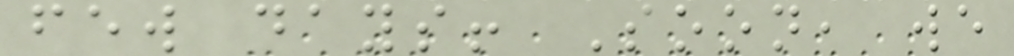few days! Soon, we
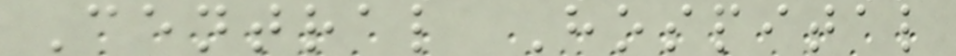Central Hospital
